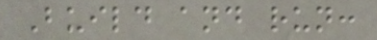Build and run:
